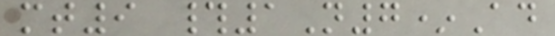mt9 #1N7*Ad
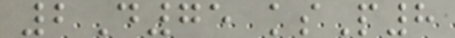2D75 ksP8
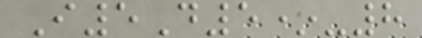I5D5*-8
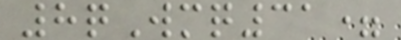8qWmq31=
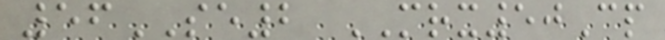56SE2 MRX50Cp
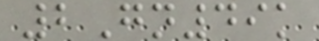2Gn49k
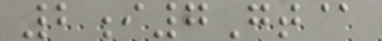2i7Gt@
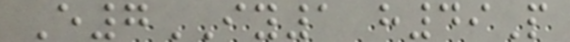E7IY1 h49P
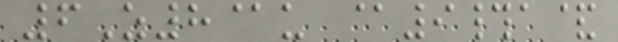6Z8@u @9#a&
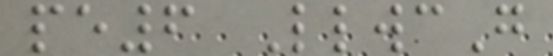pe6 LlwcG
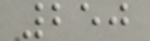250
